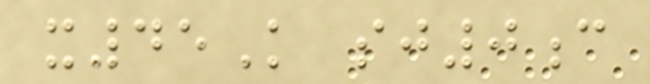x45K sj0c
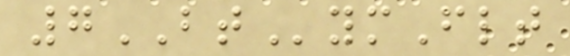7BTymFlt
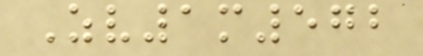Zv1m572
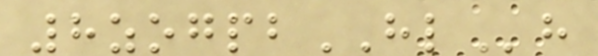8zogpbHLh
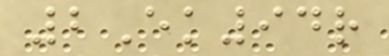2Ek94r
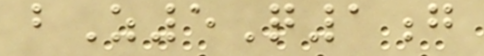bZ5Q1g
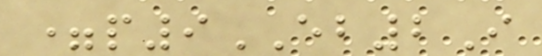=p9EB2I
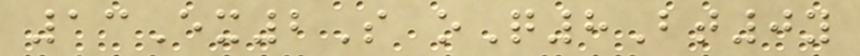13Ex2S oQ8Bt0y
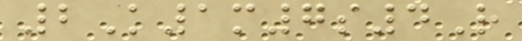2K1m7s4R
